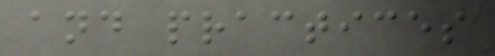and practices
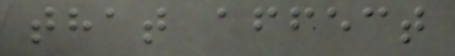that affect
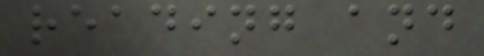reading and
